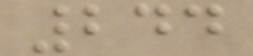244
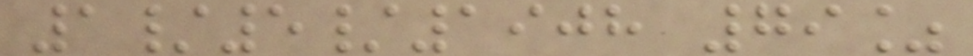1/5/1908 79%
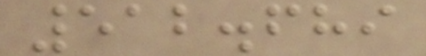512.689
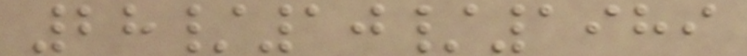28/10/1989
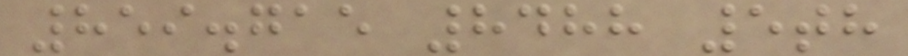859.715 8488 5th
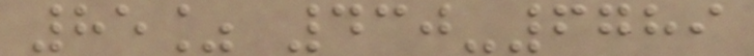85% 430-6789
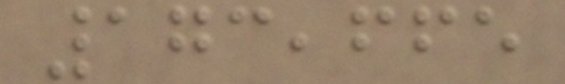173,665
